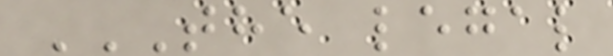THE LEGAL
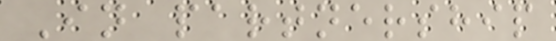In partnership
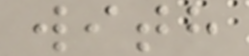with
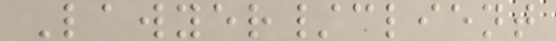Lawyer/client
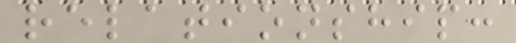relationship:
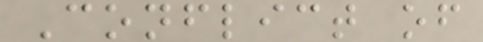Conflict of
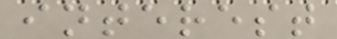interest
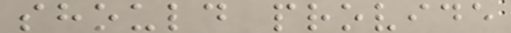should provide
